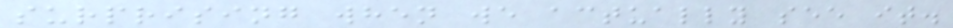surprising when we actually see it.
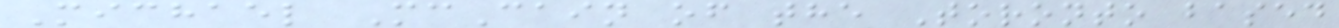Michael McCain of the Toronto based
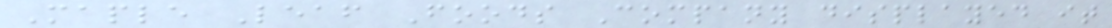Maple Leaf Foods Company displayed it
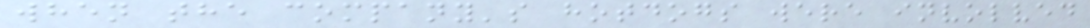when the company's hotdogs were involved
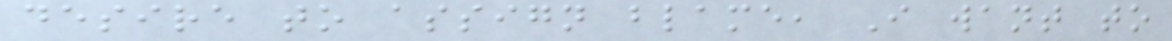desire to assign blame, I want to
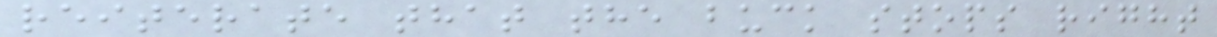reiterate that the buck stops right
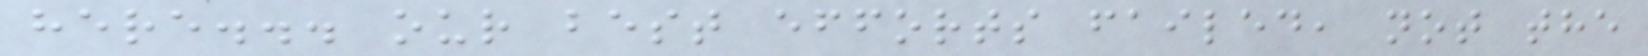here... our best efforts failed, not the
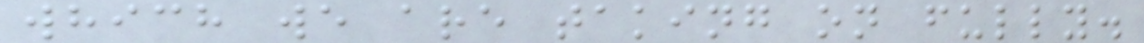which we are taking on fully.
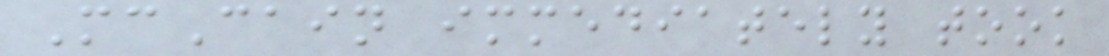McCain immediately took
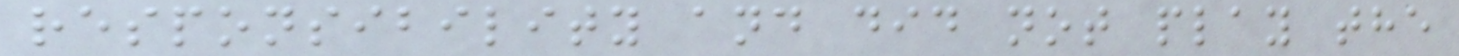responsibility and did not play the
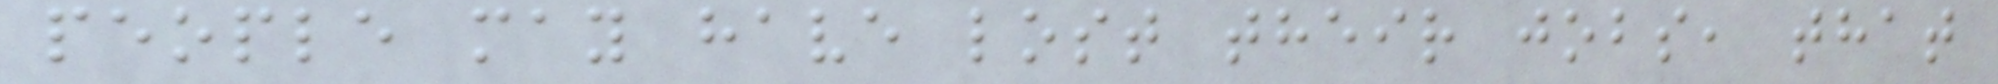people may have lost their jobs, that
